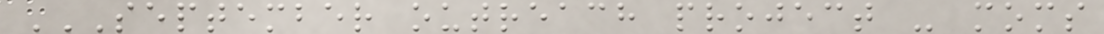SEPTEMBER OUTREACH PROJECT - MOMS
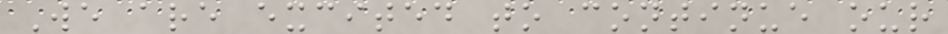We are excited to continue our
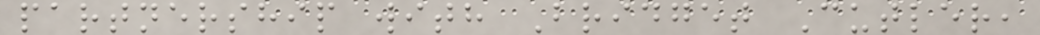partnership with Bridget Cutler,
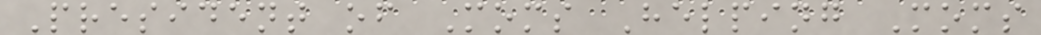President of Moms Helping Moms
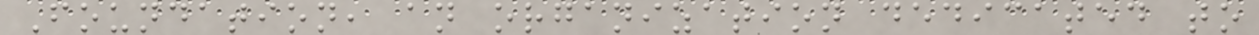Foundation, an organization dedicated to
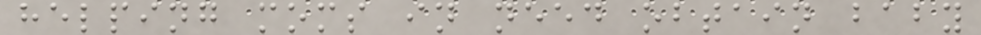helping moms in need obtain baby
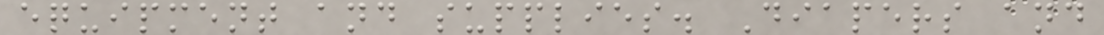equipment and supplies. Diapers and
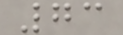73
